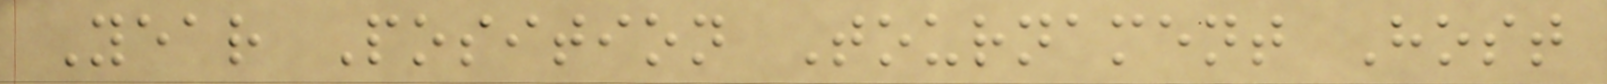Year Position Tournament Host
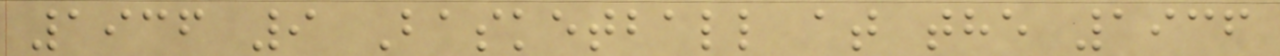1936 9 Basketball at the 1936
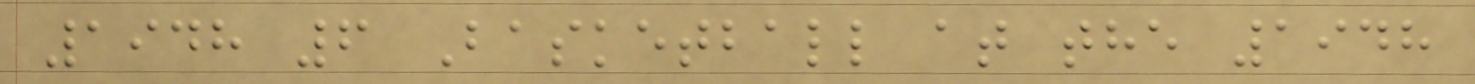1948 6 Basketball at the 1948
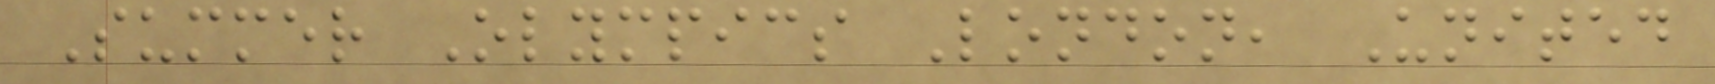Summer Olympics London, United
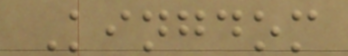Kingdom
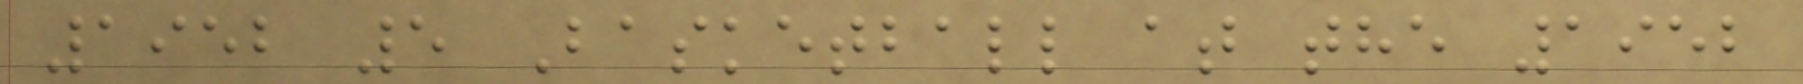1952 5 Basketball at the 1952
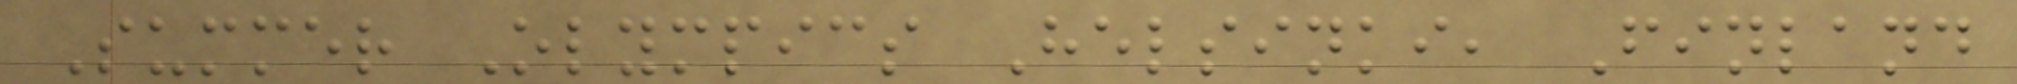Summer Olympics Helsinki, Finland
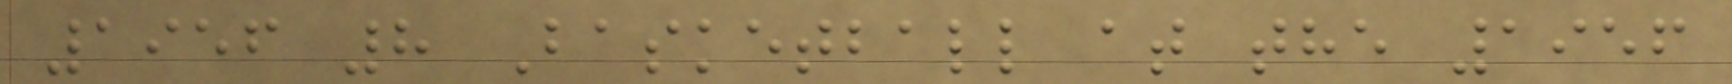1956 8 Basketball at the 1956
